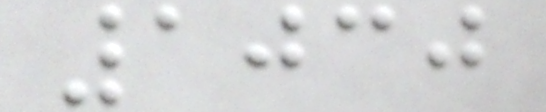1030
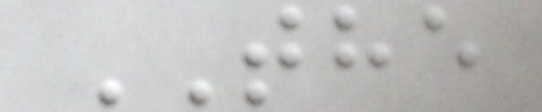THE
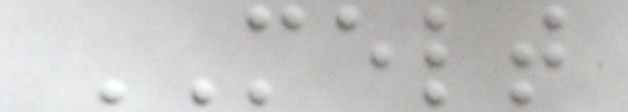MELT
